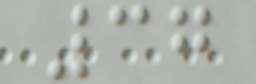37
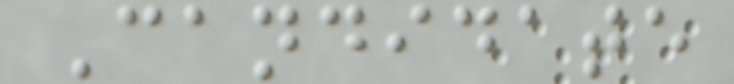Candidate
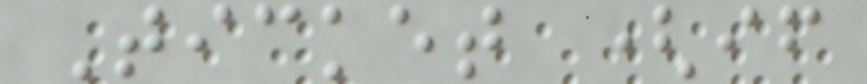Ticket (if
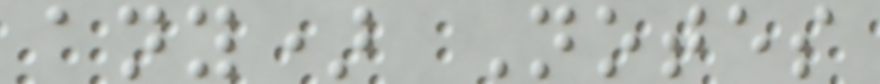any) Notes
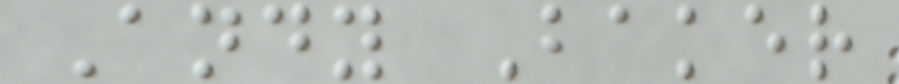Andy Baker
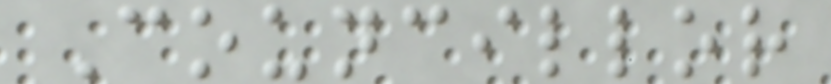Councillor
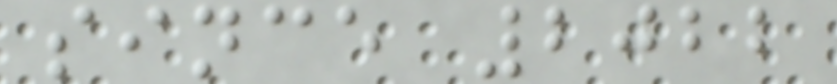since 2022
